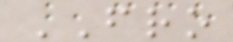FRO
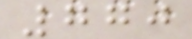770
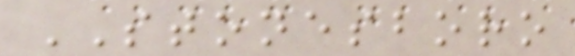STONESBORO
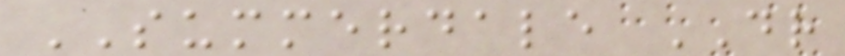SUMMERDALE DR
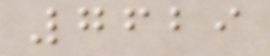7629
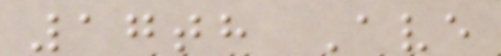17th Ave
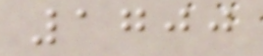1700
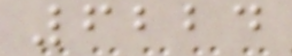6224
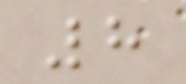8
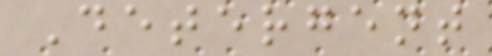Detergent
